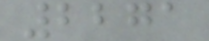2271
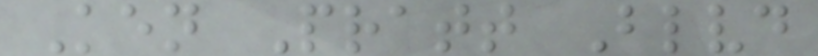Ken Pratt Blvd
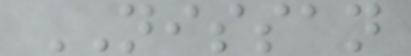NISSAN
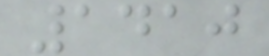1410
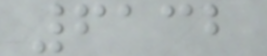6132
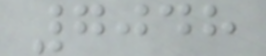7048
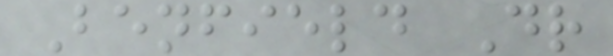Benfield Dr
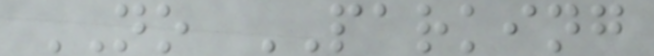NO PARKING
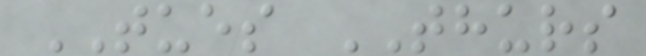TUES THURS
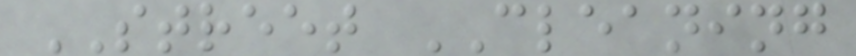STREET CLEANING
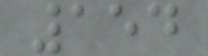154
